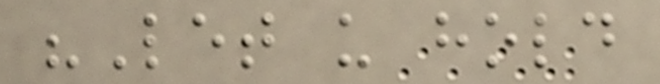"Let us hold
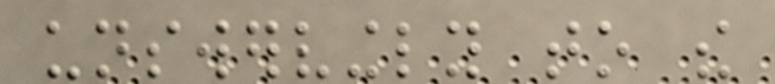unswervingly to the
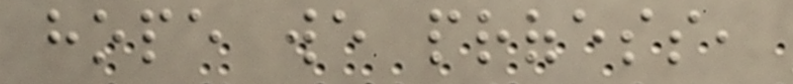hope we profess,
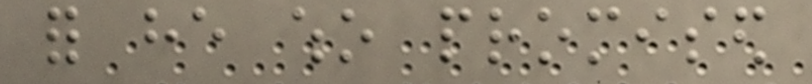for he who promised
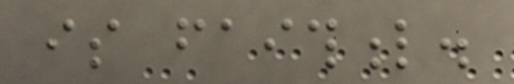is faithful.
